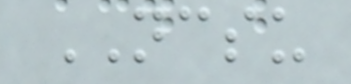NCSU
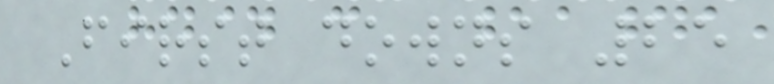First downs 25
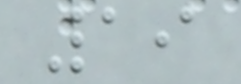19
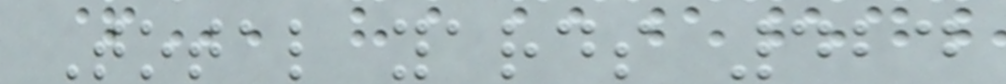Total yards 424
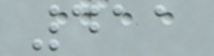411
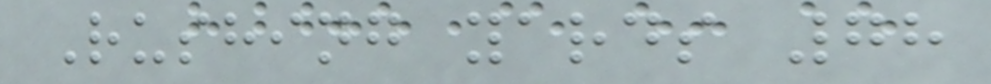Rushing yards 78
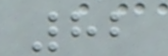82
